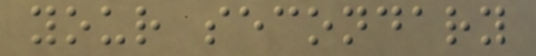your secondary
